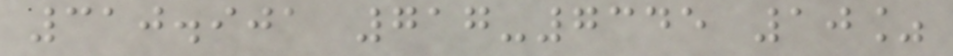310.901 717-7345 10%
